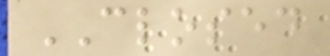CLOSED
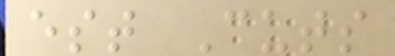est Cuts
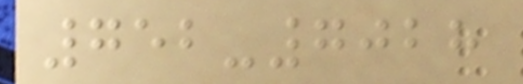752-7028
